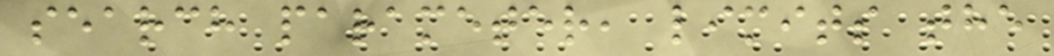search parameter, limits the
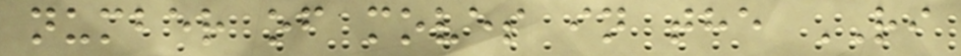number of moves in the RI
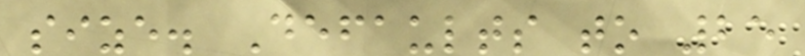size. Defaults to 25
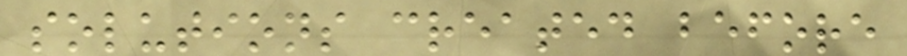solutions created before
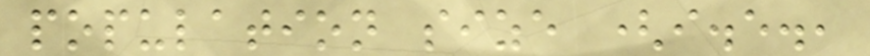population size (i.e.,
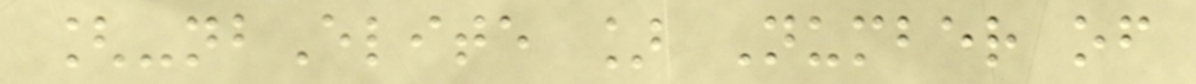[-nbElite ] Number of
